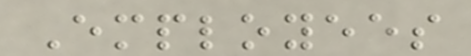Employees
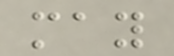may
